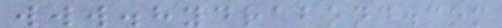www.hydrabond.com
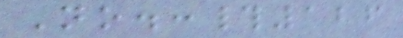No.:#126
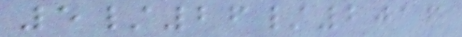5/26/2016
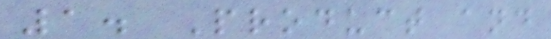1. Product and
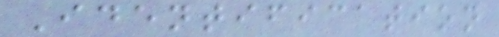Identification
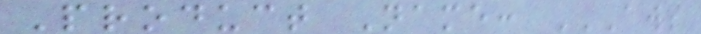Product Name: AWS
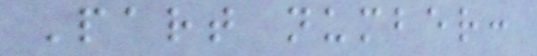Part number:
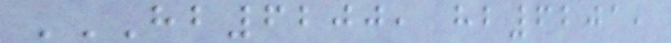HB6200, HB6201,
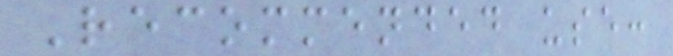Recommended use:
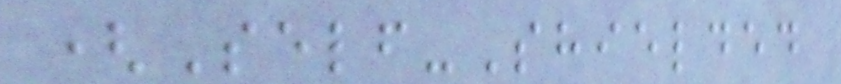(Self-Shielded
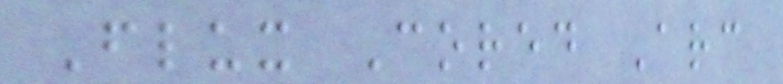Flux Cored Arc
